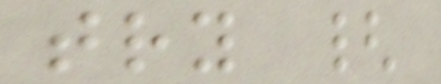try {
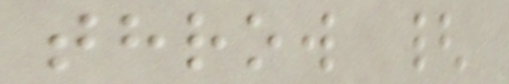throw {
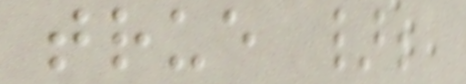true };
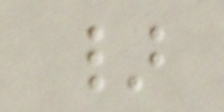}
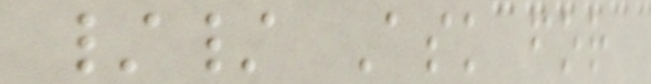// Ask for
